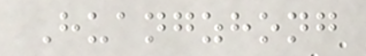Huangzhong
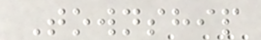Township
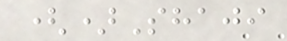()Shaji
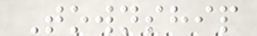Township
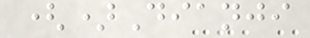()Dianji
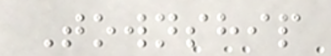Township
